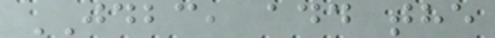JDBC, add the
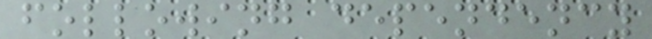following dependency
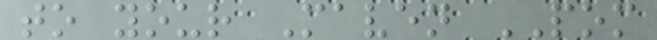to your Maven POM
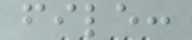file:
